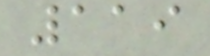119
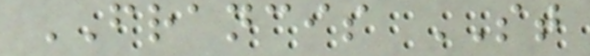FRANCIS ST
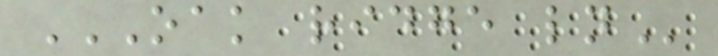OAK RIDGE LN
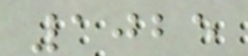1025
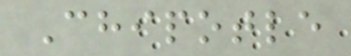Chipotle
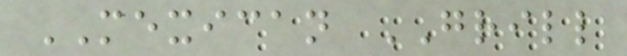MEXICAN GRILL
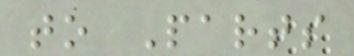to Parts
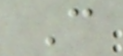C
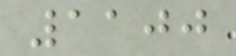1100
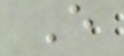E
